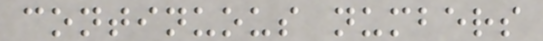continuous numbers
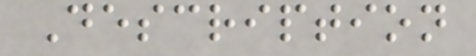Description
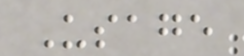Usage
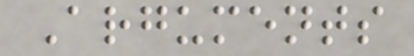Arguments
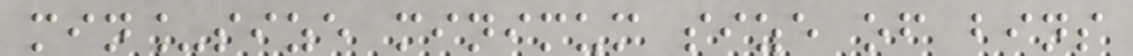min_size minimum size of bins
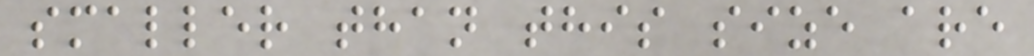smaller than this size are
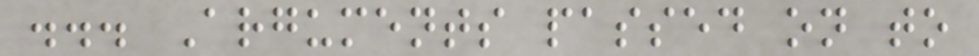... Arguments passed on to
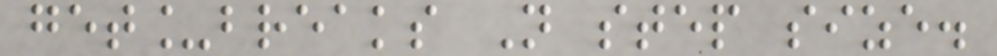get_breaks N step size.
